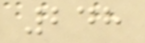248
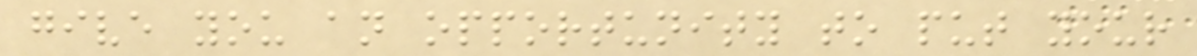give you an opportunity to put your
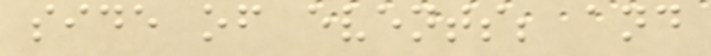side of events; and
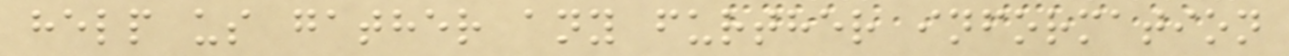help us gather any further information
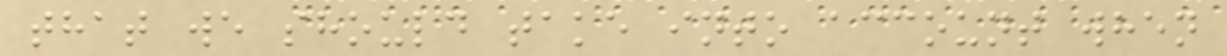that we should take into account when
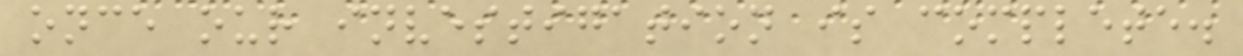once our investigation is complete.
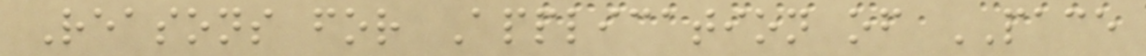Reasons for Application of PACE
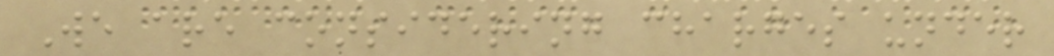We are considering charges under
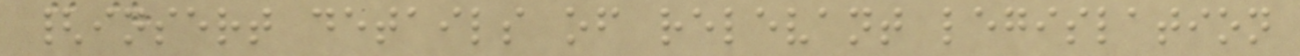{insert details of relevant legislation
